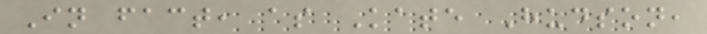In fact, as Kate Hudson,
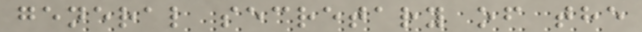general secretary of the
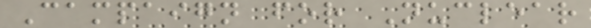Campaign for Nuclear
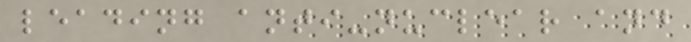leading anti-nuclear and
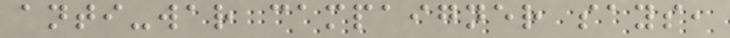anti-war campaigner says,
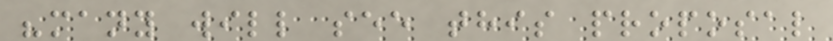"many will see this proposal
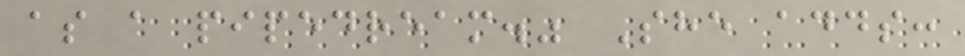as a pipedream." She adds:
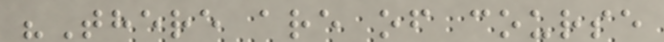"There are of course
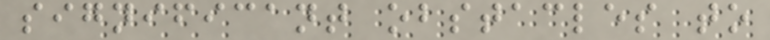significant obstacles to
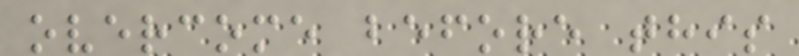overcome before this
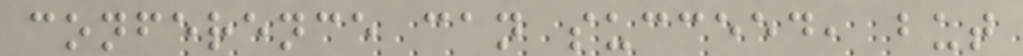conference can succeed, but
